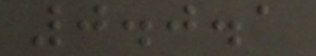0.0.1
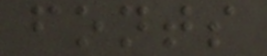fonts
